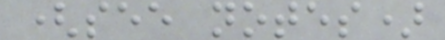(see notes)
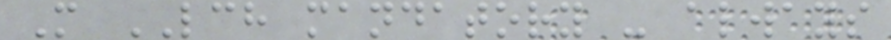M LCH mandatory - always
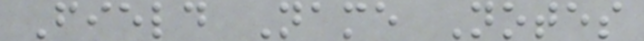Field Name Notes
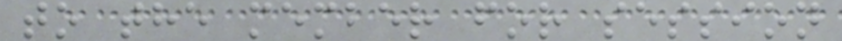to the member for session
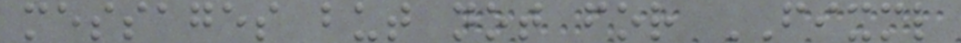messages but not for FIXML
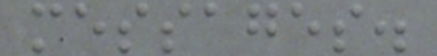messages.
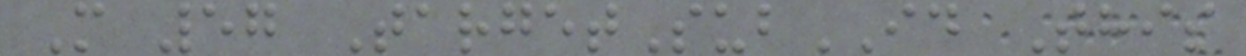M 57 TargetSubID This
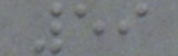59
